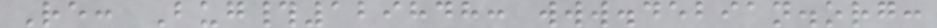Re: Bug#129848: www.debian.org:
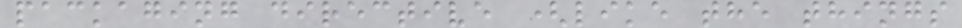packaging directive (like the things
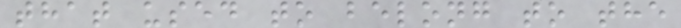that used to belong to the
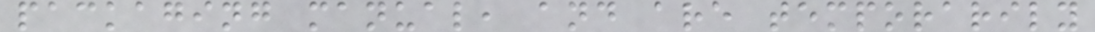packaging manual, and are temporarily
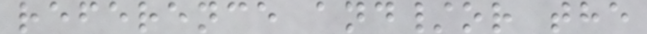reference and/or the
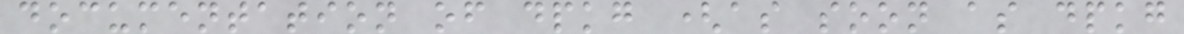documentation of dpkg (as soon as dpkg
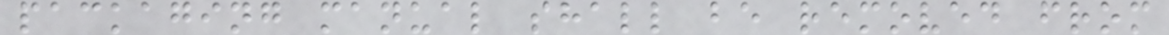packaging manual shall be removed from
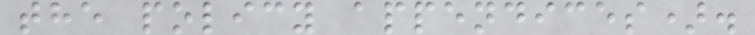the policy appendices).
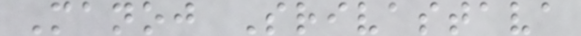Manoj Srivastava
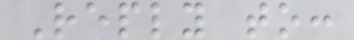Reply to:
